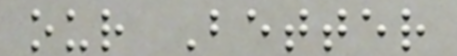our Better
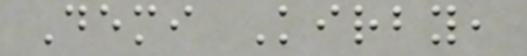Demi Kirby,
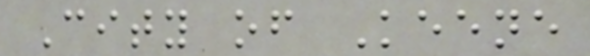City of Keene
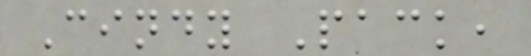Cindy Pack,
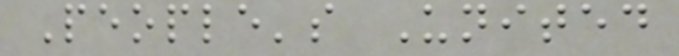People's United
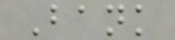Bank
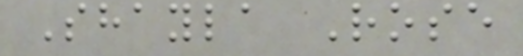Shayla Rose
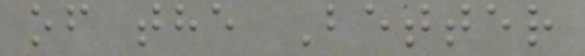of the Better
